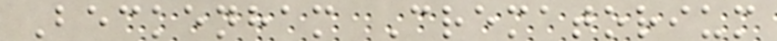Beckenham Crematorium
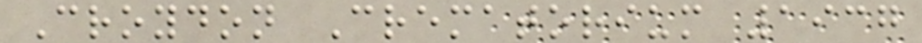Croydon Crematorium 1937
